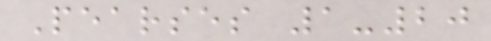Pearses 1-20
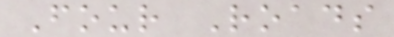Four Roads
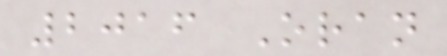2016 Oran
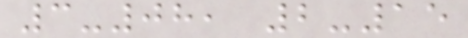3-08, 2-15
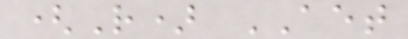(R) AET
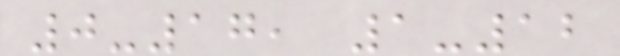0-17, 1-12
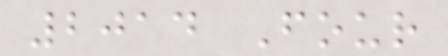2014 Four
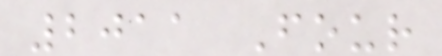2011 Four
